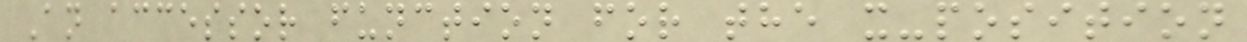An accessor function for the x-position
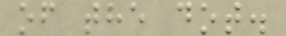of the dot.
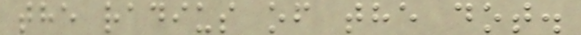the radius of the dot.
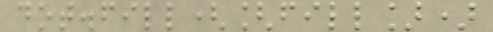dot.fill([fill])
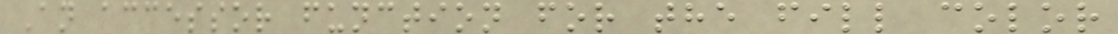An accessor function for the fill color
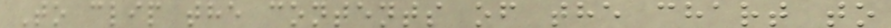To clip the contents of the chart to
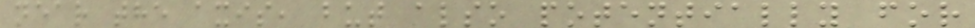near the axis, but also potentially for
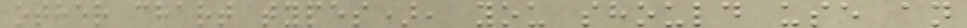other chart types), you should use an
